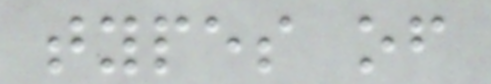types of
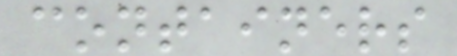containers
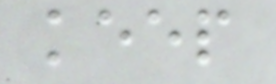keep
